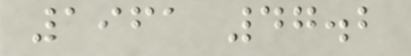1961 47.2
